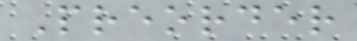Preorder
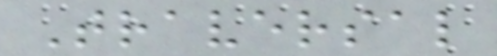Traversal
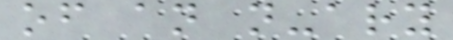of an n-ary
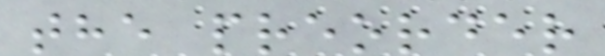the preorder
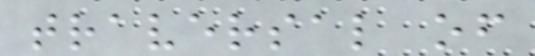traversal of
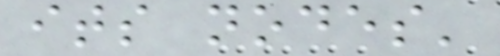its nodes'
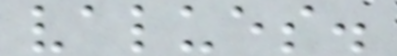values.
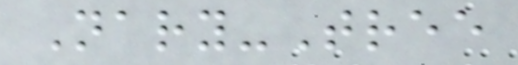Nary-Tree
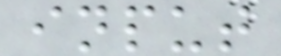input
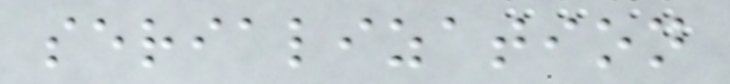serialization
